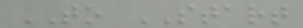TO START
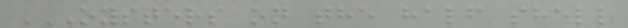OYSTERS ON THE HALF SHELL
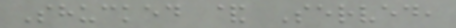Shucked & Served,
